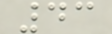43
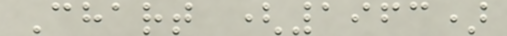Chart (1963)
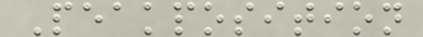Peakposition
